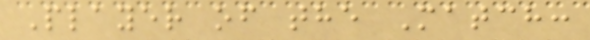Player of the Match:
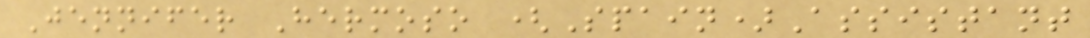Jennifer Hermoso (Spain)Assistant
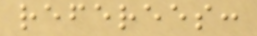referees:
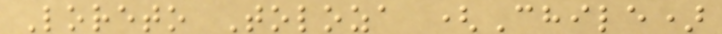Loreto Toloza (Chile)
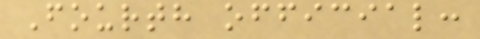Fourth official:
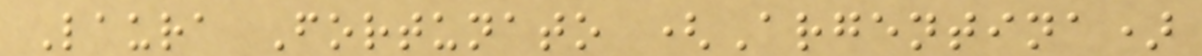Laura Fortunato (Argentina)
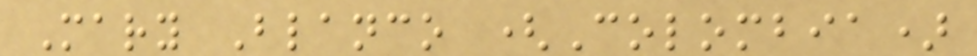Mary Blanco (Colombia)
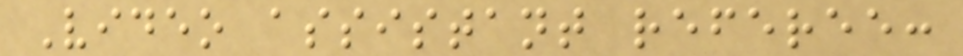Video assistant referee:
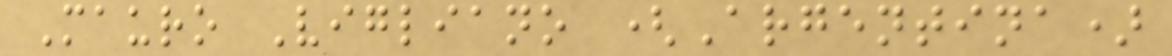Mauro Vigliano (Argentina)
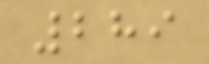289
